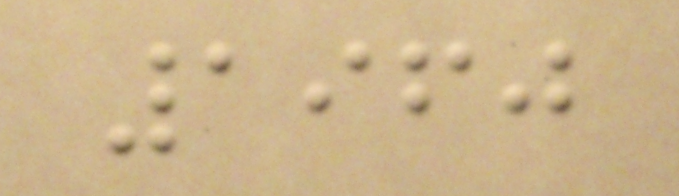1960
